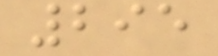295
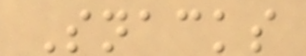Snacks
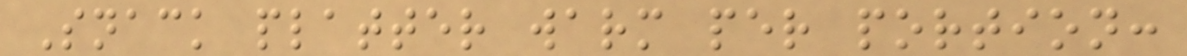Snack platter warm per portion:
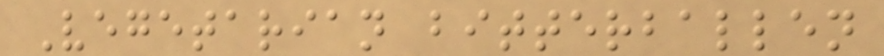Vegetarian bitterballen
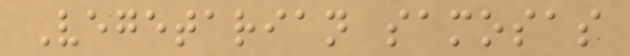Vegetarian samosas
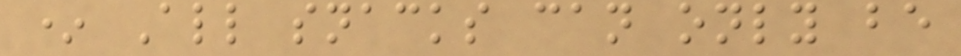* All snacks can only be
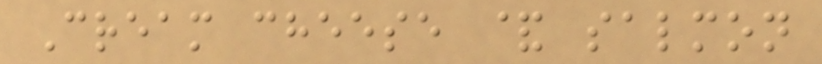Cream cheese & salmon
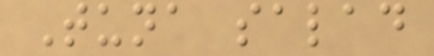Tuna salad
